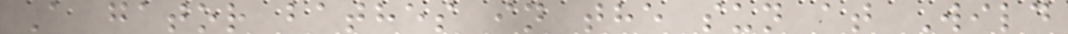A gator bathes in the sun at Wild
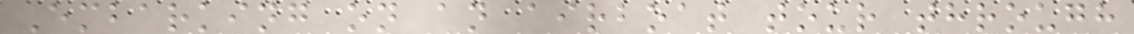Embarking on an airboat tour through
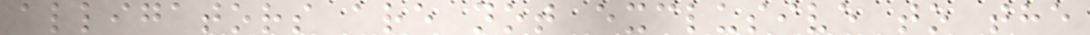alligators are not exclusive to the
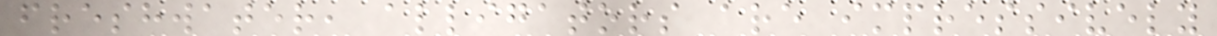freshwater, alligators are impressively
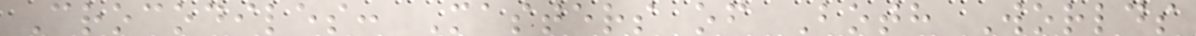Crocodiles: Masters of Both Worlds
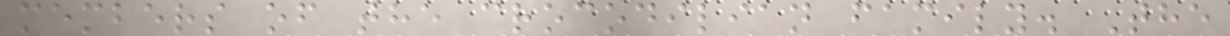members of the crocodilian family. The
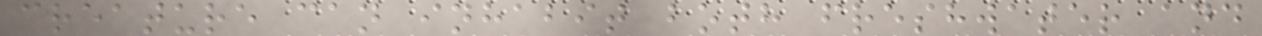creature can inhabit both freshwater and
